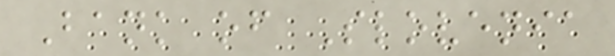Bank of Slovenia
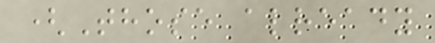(Those already
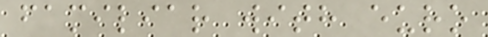familiar with euro
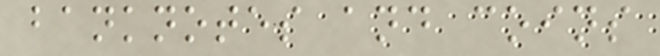banknotes and coins
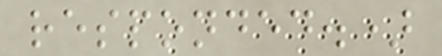responded.)
